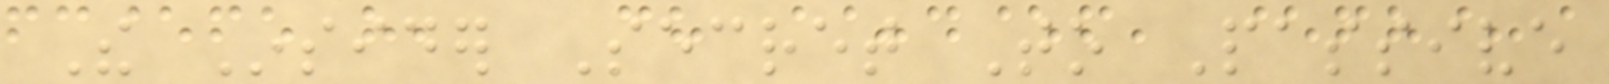The Insider Secret To Passive
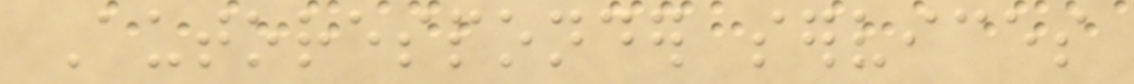Autoresponder services
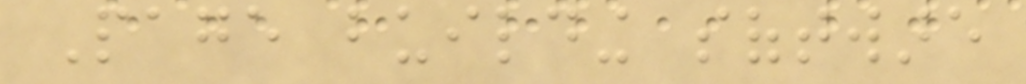Page building software
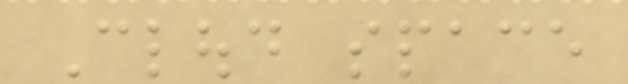Cloud space
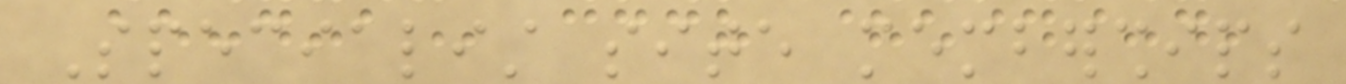Specialist site memberships
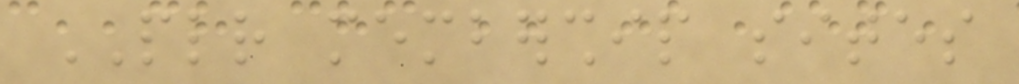PLR membership sites
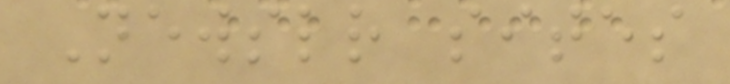Newsletter sites
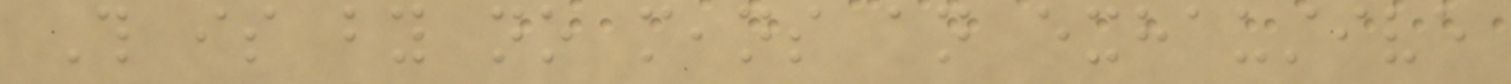This is by no means an exhaustive
